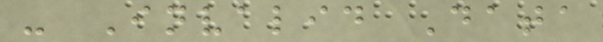- Invalid Data
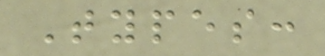Types:
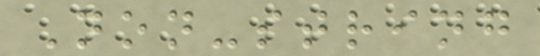Non-string
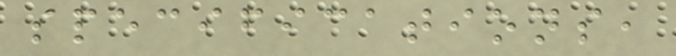specifications,
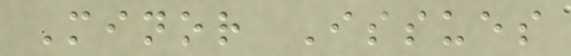Minor Issues
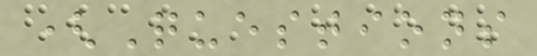(Questions
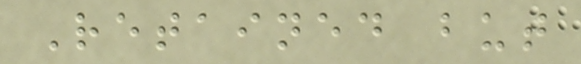Retained but
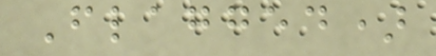Flagged)
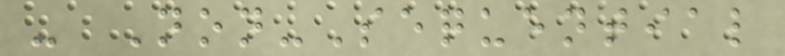- Non-Sequential
